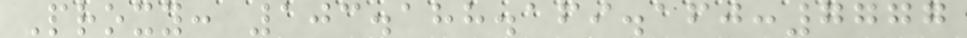Proxy: 103.188.169.160:7777
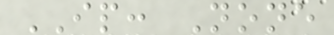IP: None
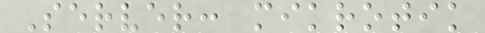Server: mikrotik
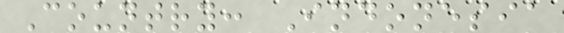Country: Indonesia
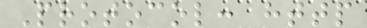Protocol: http
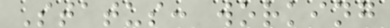Status: working
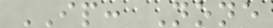IP: None
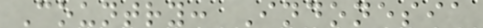Country: Indonesia
